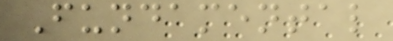Fundamental
